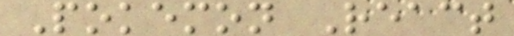Pokemon React
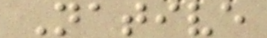Native
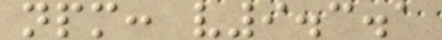npm: v9.3.1
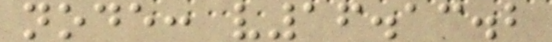node: v16.13.2
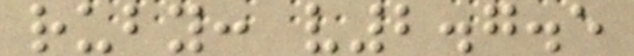ruby: v2.7.5
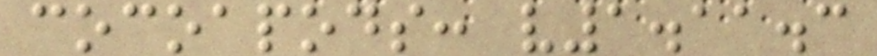cocoapods: v1.11.3
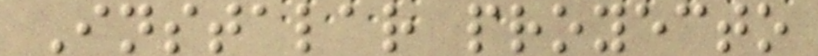Instalar proyecto
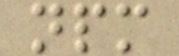npm
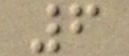6
